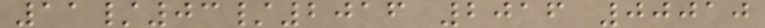11/03/2016 2016 00010
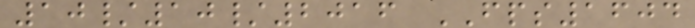10/10/2016 FPS1604
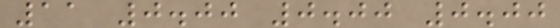11 0.00 0.00 0.00
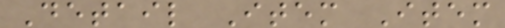Detail Item Item
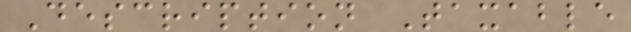Description Taxable
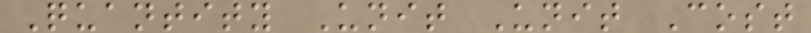Quantity Unit Unit Cost
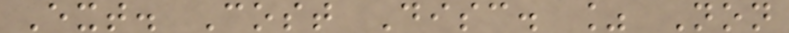Ext. Cost Disc. % Non
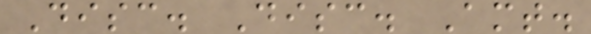Disc. Disc. Amt.
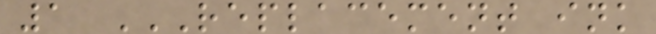1 REPLACEMENT INK
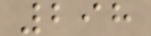298
